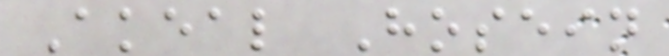Akeal Hosein
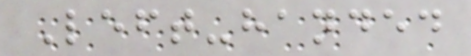Left-handed
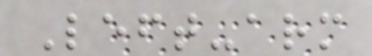Left-arm
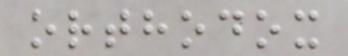orthodox
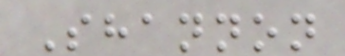Shannon
